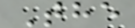The
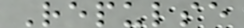Repulse
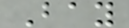Bay
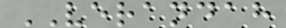VERANDAH
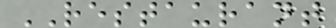RESTAURANT
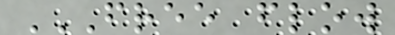FREE FLOW
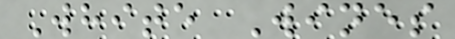White Wines
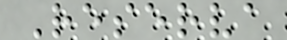Reserva
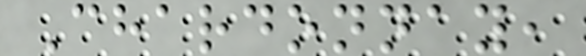Chardonnay,
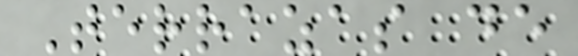Terrazas de
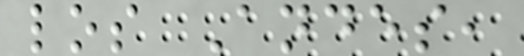los Andes,
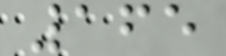165
